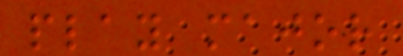play major
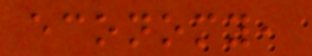economy,
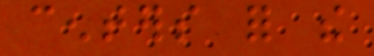centers for the
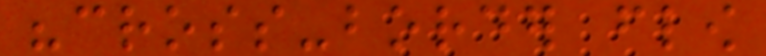"cross-border flow
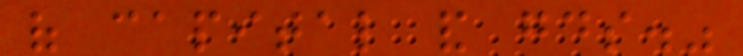of capital and goods."
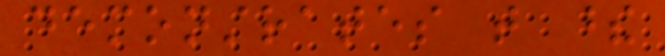demonstrates that these
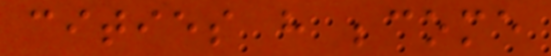cities have become
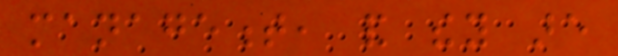management, and they are
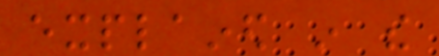explained in the
